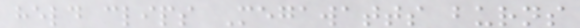held clips Megawatts burns
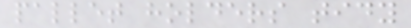pallet holders tidy
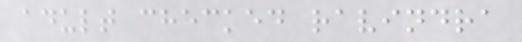adult checked ravindra
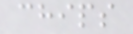chips
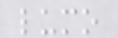lumo
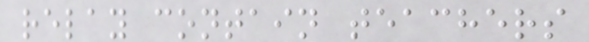relay contain teachers
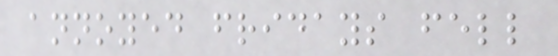annoyed fridays fell
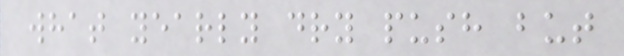what yearly dry push but
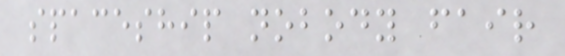spaceship nobody fair
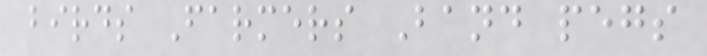birds Farmers Band pegs
